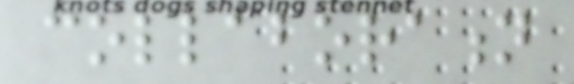collaboration
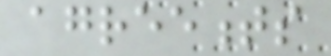agreements
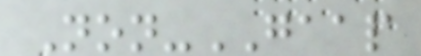Non-GAAP
